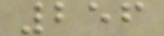256
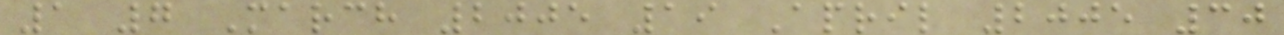1 7 March 2005 19 April 2005 30
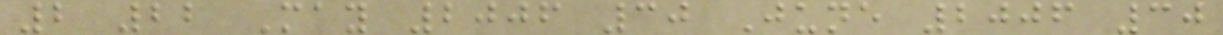2 22 May 2006 30 June 2006 30
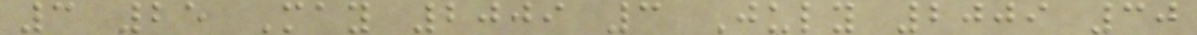3 25 May 2009 3 July 2009 30
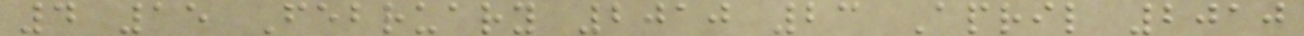4 15 February 2010 23 April 2010
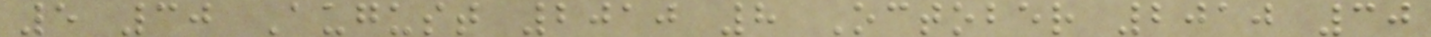5 30 August 2010 8 October 2010 30
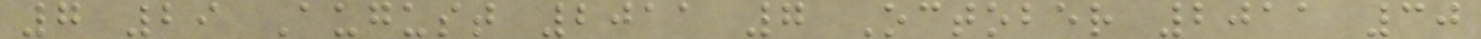7 29 August 2011 7 October 2011 30
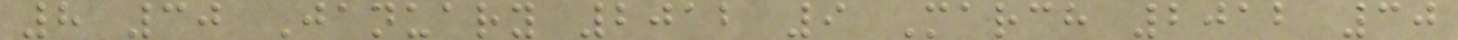8 30 January 2012 9 March 2012 30
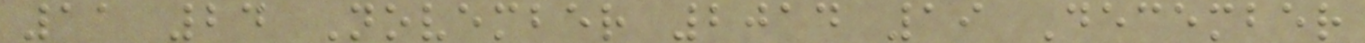11 24 November 2014 19 December
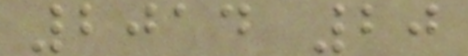2014 20
